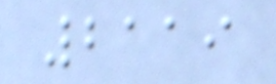2119
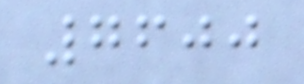7600
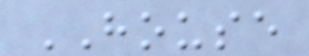HOUSE
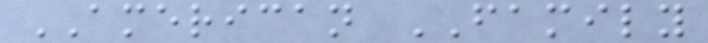AMERICAN FAMILY
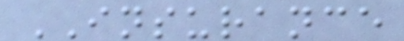INSURANCE
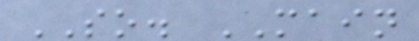SO. MAIN
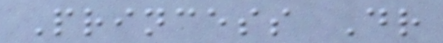Princess Dr
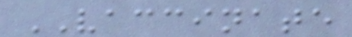VACCINATE
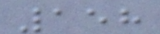158
